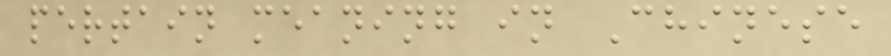pertain meaning in Chinese
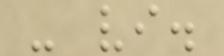- vi.
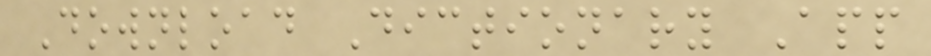Download Dictionary App
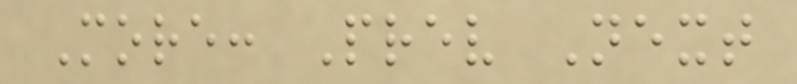More: Prev Next
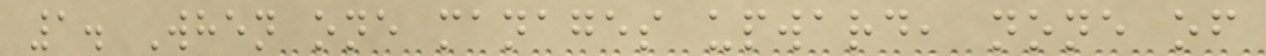1. When one manages upward, none of
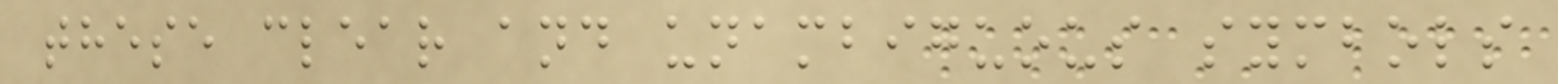these clear and unambiguous symbols
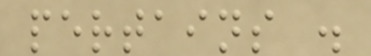pertains .
